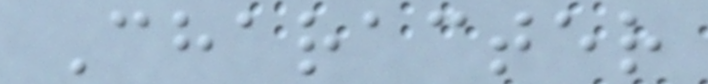Character
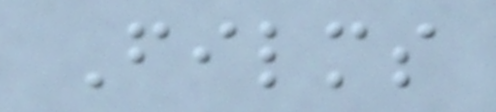Films
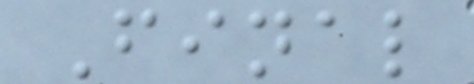Final
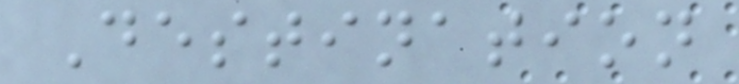Destination
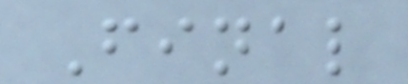Final
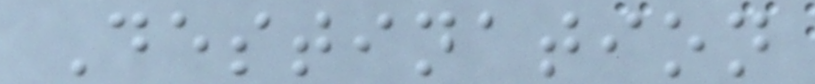Destination
